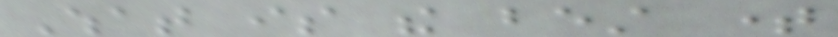What is the best time
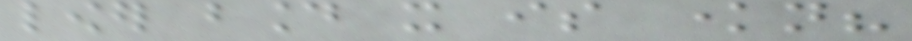lower bound it is known?
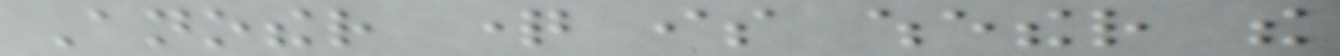Another question is whether the
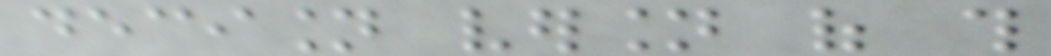decision version of this
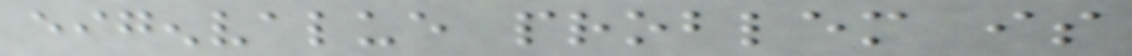eigenvalue problem is
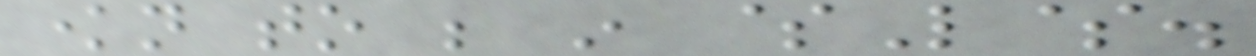known to be in $L$.
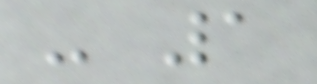- 1
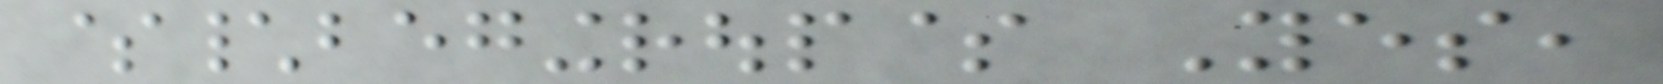$\begingroup$ Yes,
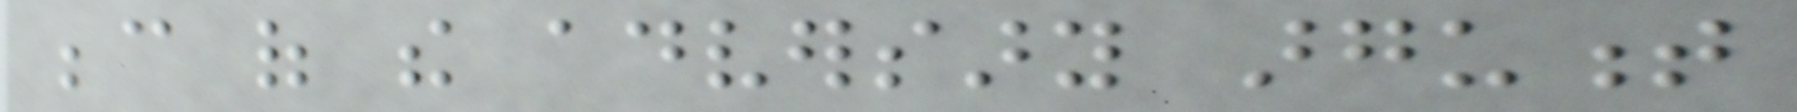because of the adversary argument
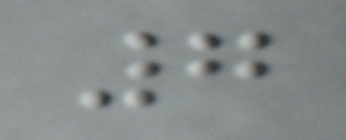7
